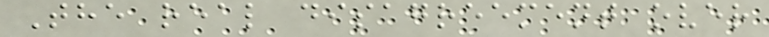The real disagreement over
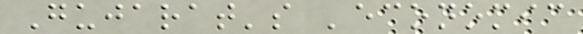Gujarat's 'economic
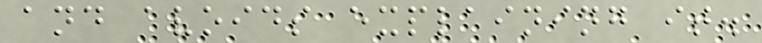and avoids explaining it.
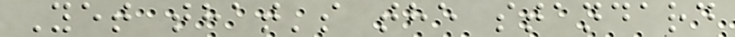Yet that's the standard
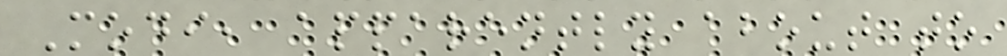Modi, apparently about to
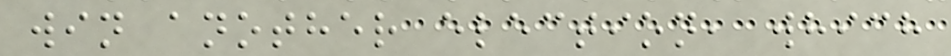win another election, which
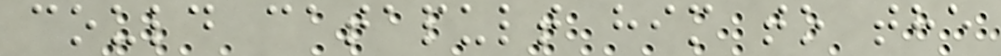could catapult him to the
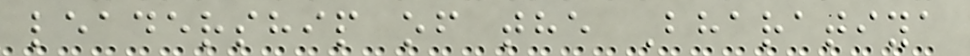leadership of the Bharatiya
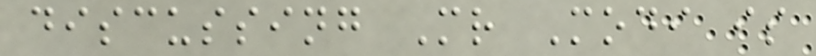discussing Mr Modi is
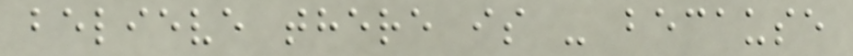believe there is - because
